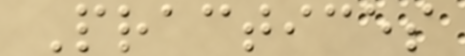Practices
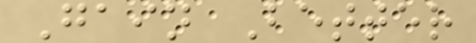Gain Better
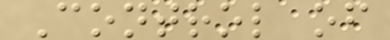Control of
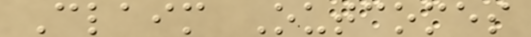Claim Outcomes
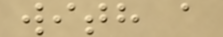with a
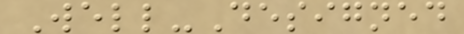Well-Designed
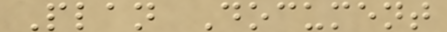Plan Document
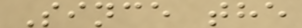Since the
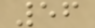56
